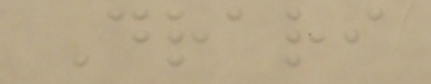Drari
